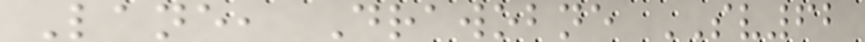Lane, Drawobne SV62
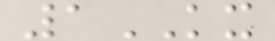1KX
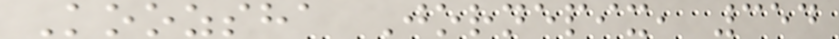Koozsha Jornepix, 354
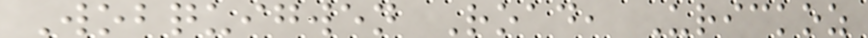Wobquigwen Road, Urickoz
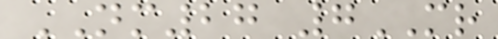NM27 7MR
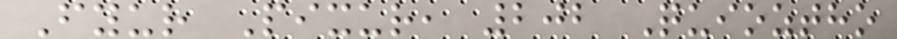Fyur Pixur, 202 Quioztho
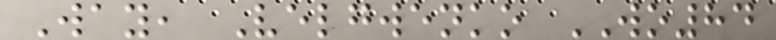Way, Velgwenko WO84
